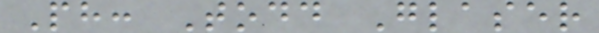Ph: Todd Glaser
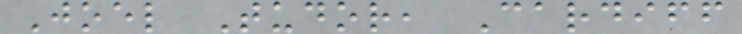Joel Tudor, Cardiff
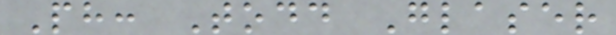Ph: Todd Glaser
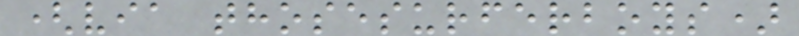(via thosesurferboys)
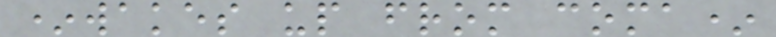*wakes up from coma*
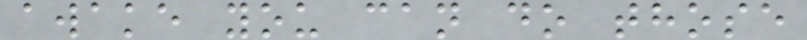awake you can do those
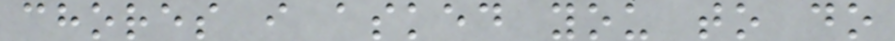chores i asked you to do
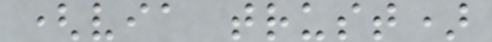(via trust)
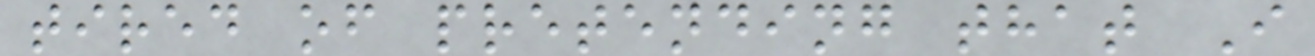tired of pretending that I
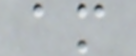am
